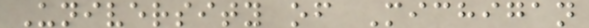University of Michigan
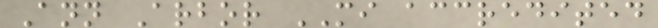Ann Arbor MI accredited
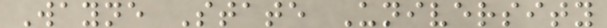Wayne State University
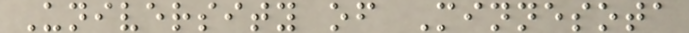University of Minnesota
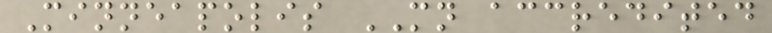Minneapolis MN accredited
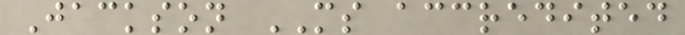Jackson MS accredited
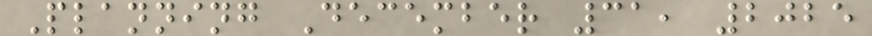Planning December 31, 2025
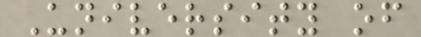University of
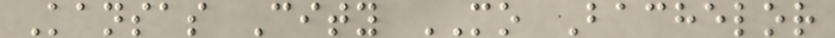Kansas City MO Bachelor
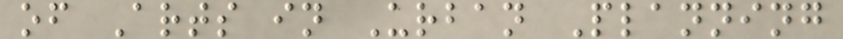of Arts in Urban Planning
